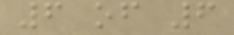6 of 6
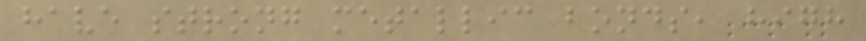have strong metallic bonds, high
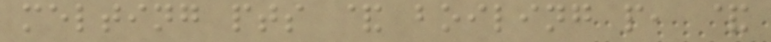melting pts & boiling p, &
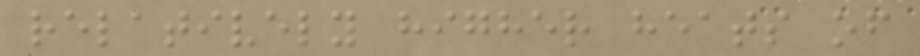relatively higher heats of
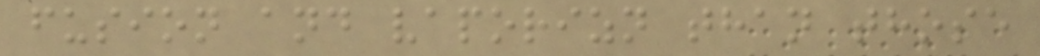fusion and vaporizn than those
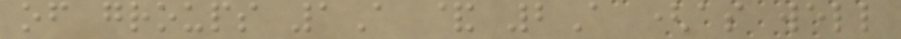of groups 1A & 2A (as well
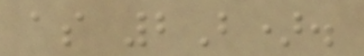as 2B).
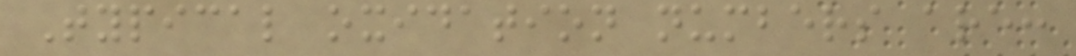Typical oxidation numbers are:
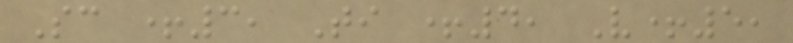Sc +3, Ti +4, V+5,
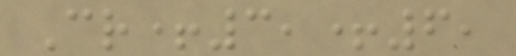Cr+3,+6,
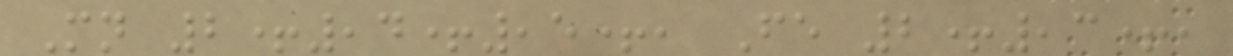Mn 2+,4+,5+, Fe 2+,3+,
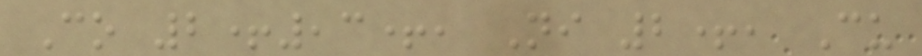Co 2+,3+, Ni 2+, Cu
